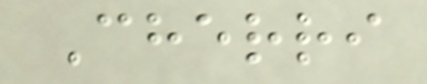Cherri
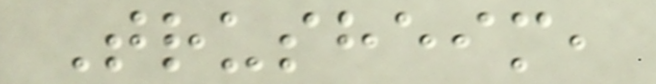Trusheim,
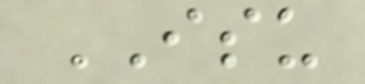ISU
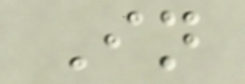In
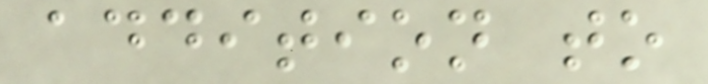addition to
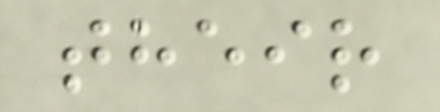their
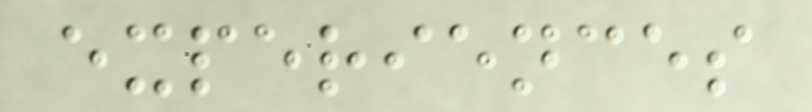experiences
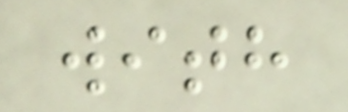with
